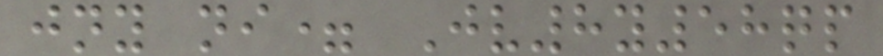jny ni= Jv8y58qp
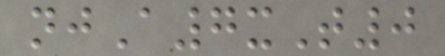njA7xT0
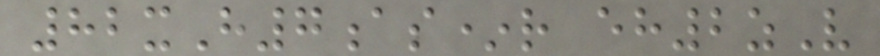82xH7as*r eh2zV
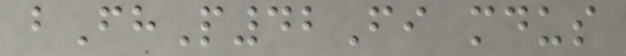bFhP42Fi mdus
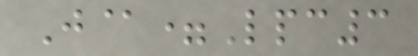J@=Lpc3
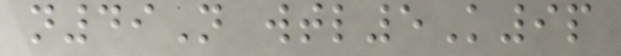n49N wtl5K9p
